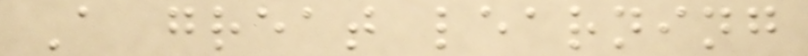A great learning
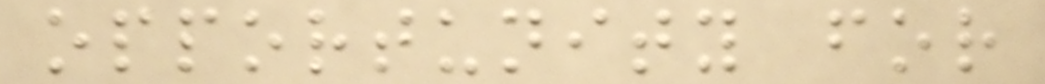opportunity for
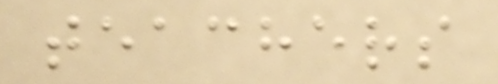teachers
